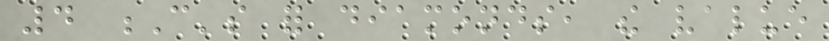4 C's for diamonds, the value
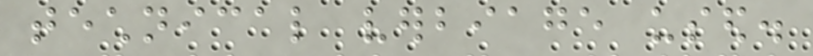technical verbiage used.
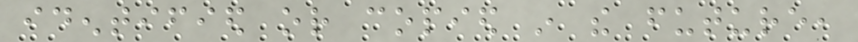identified or copied in the future,
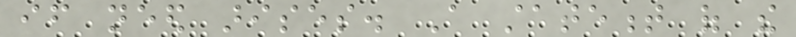if need arises. A statement of the
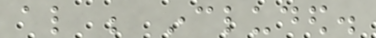also be included.
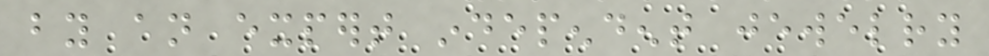by an expert independent jewelry
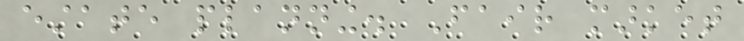estate planning. Fair market
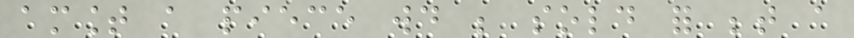amount a piece would be sold for between a
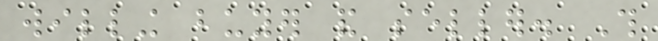willing buyer and seller. This
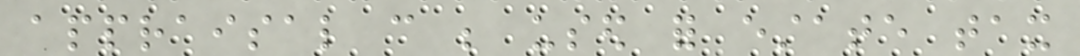appraisal can be used for estate tax
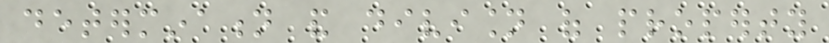determination and division of property
